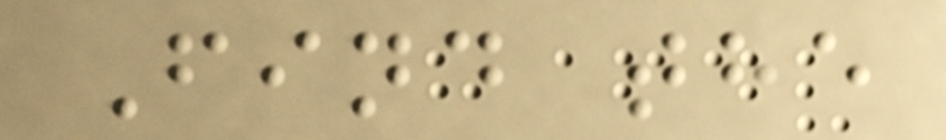Find the
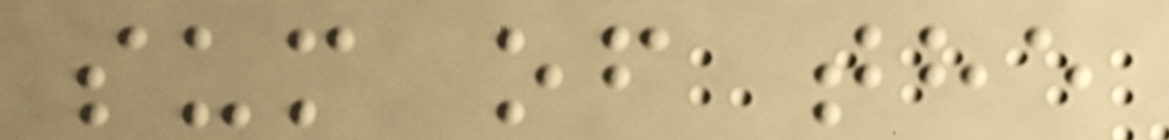sum of the
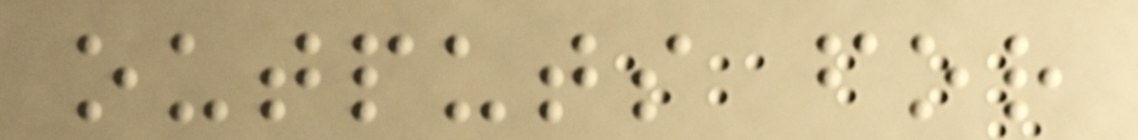outputs for
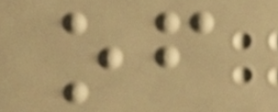of
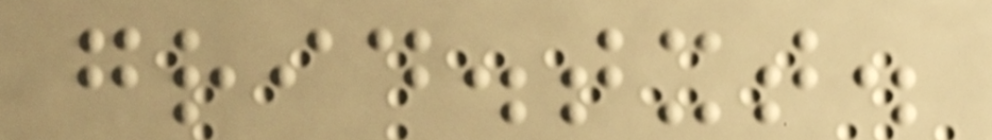grid.txt.
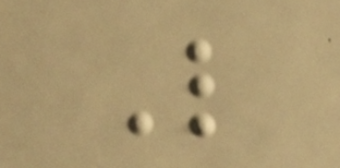L
